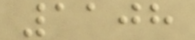1108
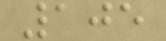105
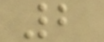2
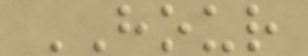HOUR
